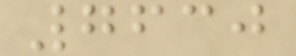7630
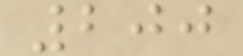200
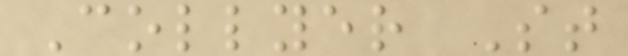Collyer St
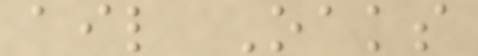ail Oaks
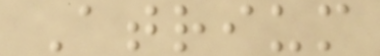Atrium
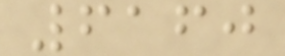6160
